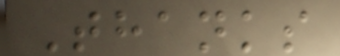Thanks
